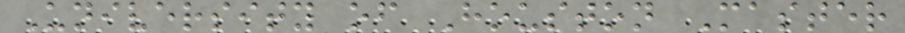University of Houston Master
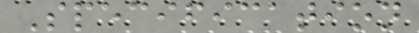Specification
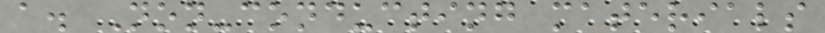a. Non-conducting materials
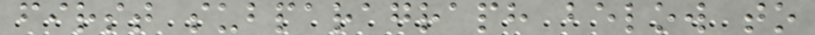first subparagraph below to
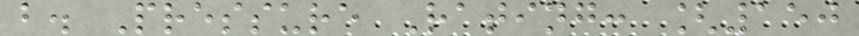b. Pressure Rating: [150
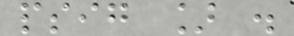psig ] .
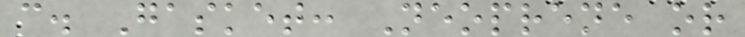c. Gasket: Neoprene or
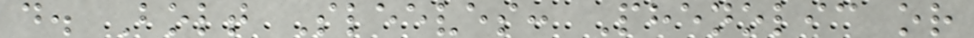d. Bolt Sleeves: Phenolic or
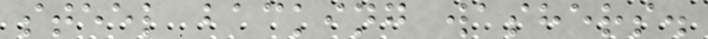steel backing washers.
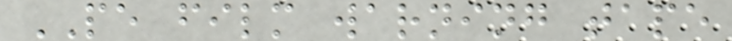PE film warning tape
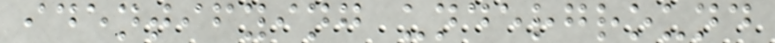identifying underground
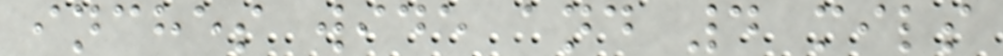inches wide and 4 mils
